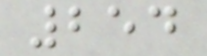254
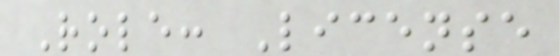Role: License
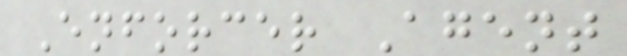Enforcer Agent
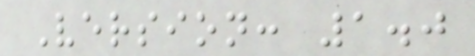Version: 1.0
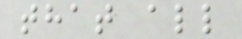that all
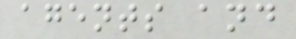agents and
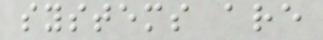systems are
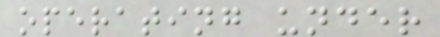operating under
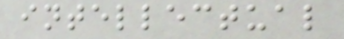intellectual
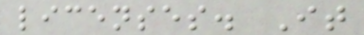licenses. It
